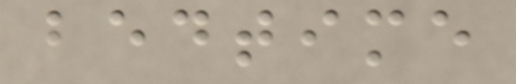bedtime
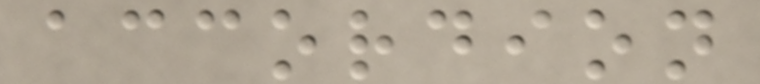accordion
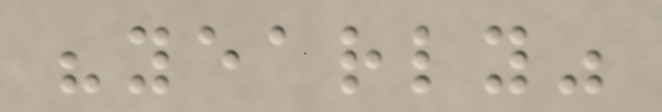"yearly"
